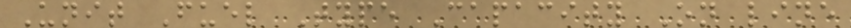Unit Fuel Type Capacity On line
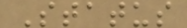Status
